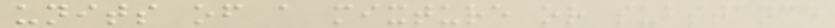units of a mixture or substance
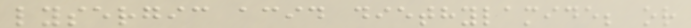lysergic acid diethylamide; or
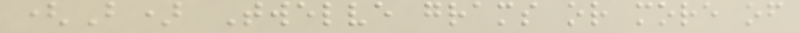(B) Twelve grams or more of
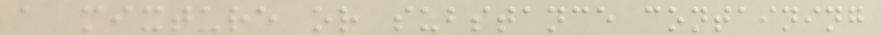a mixture or substance containing
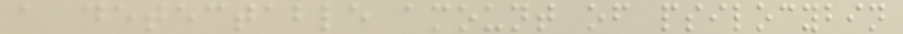a detectable amount of psilocybin
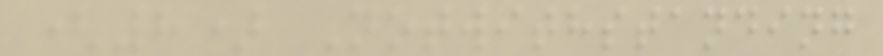(8) Notwithstanding
